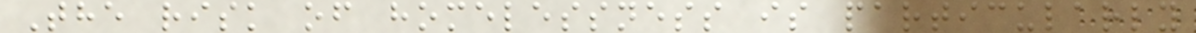The risk of homelessness is particularly
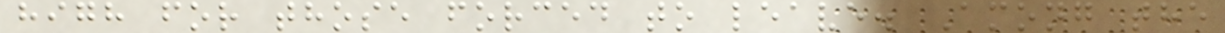high for those forced to leave. Among the
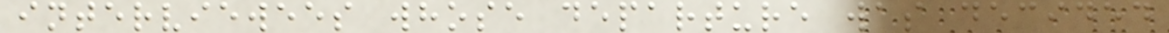interviewees whose departure was decided
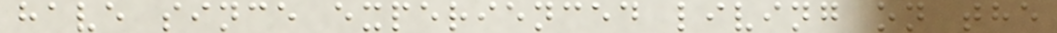have since experienced living on the
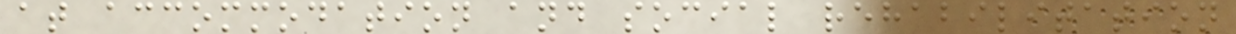at accommodation and social rehabilitation
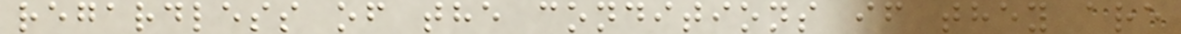regardless of the conditions if they are
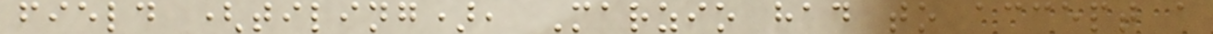field (tiling), Marzio had to accept a
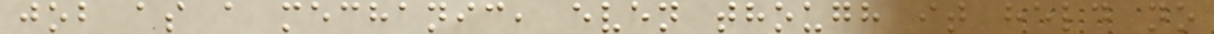job as a mechanic, even though it held no
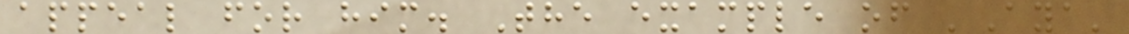appeal for him. The example of 'Aya'
